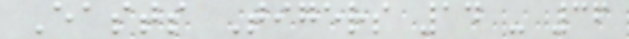Easts Tigers 14 - 36
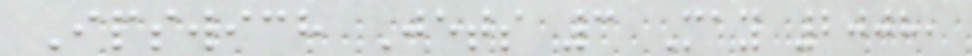Ipswich Jets 3 May 2008,
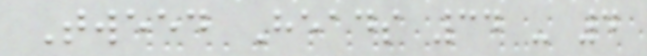Tweed Heads 34 - 4
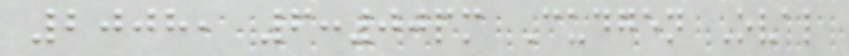2008, 6:00pm Cudgen Oval
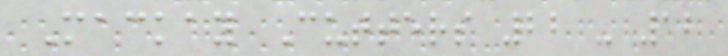Mackay Cutters 22 - 12
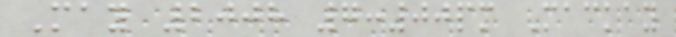May 2008 7:00pm Mackay
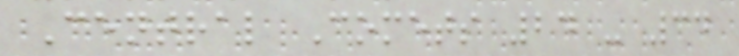Central Comets 24 - 34
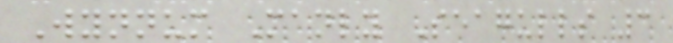Wynnum Manly Seagulls 3
